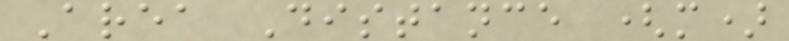Area Distance (m)
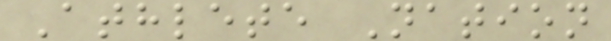Athlete Nation
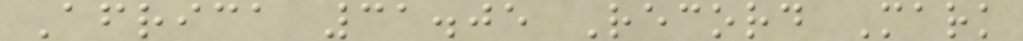Africa 31.05 Record Mark
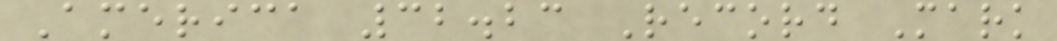America 32.23 Record Mark
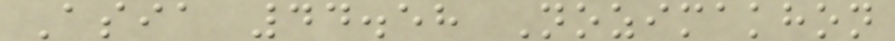Asia 44.58 Nozimakhon
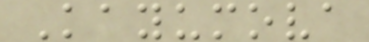Kayumova
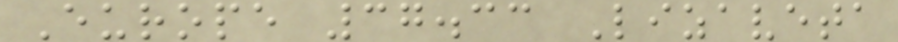Europe 37.33 Lizaveta
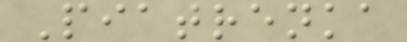Piatrenka
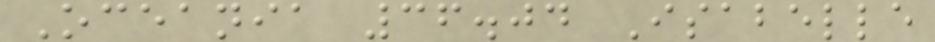Oceania 36.04 Isabelle
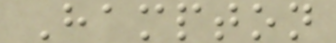Hampton
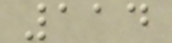114
